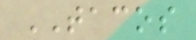TACOS
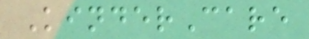KinderCare
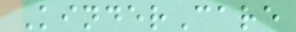KinderCare
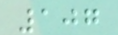107
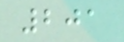201
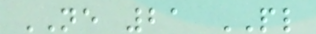NE 21 PL
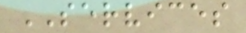SERVICES
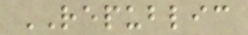REPUBLIC
